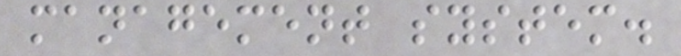management system.
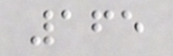165
